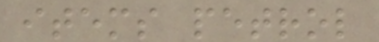items petrol
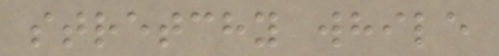stretchy while
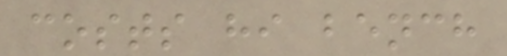costs hi bench
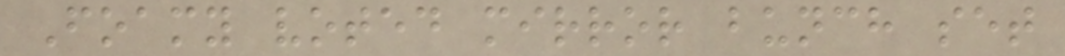Foamy voted mirror bunch set
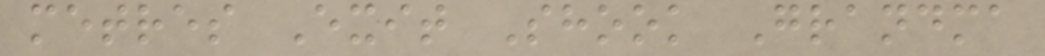metres Exit Shook Grandma
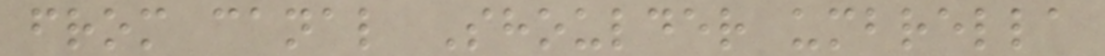from canal Shoulder umbrella
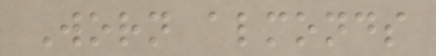Worn almonds
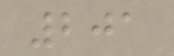201
